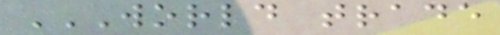WORLD TRADE
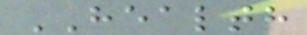HEALTH
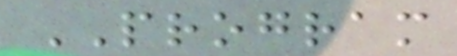PROGRAM
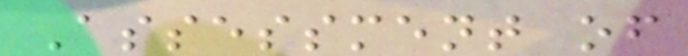Assessment of
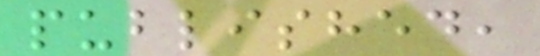published,
